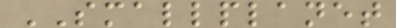SMALLPLANET
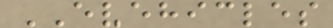EVEHICLES
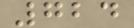724
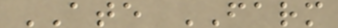ATE FARM
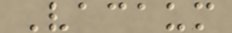Vacaum
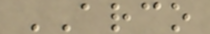ARCO
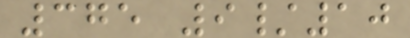375 9/10
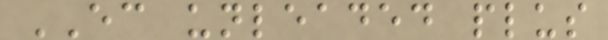EC unleaded plus
